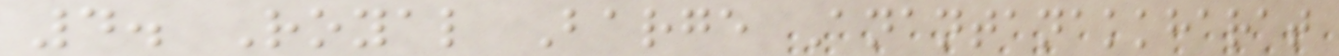4. Royal Barge Anantanakkharat
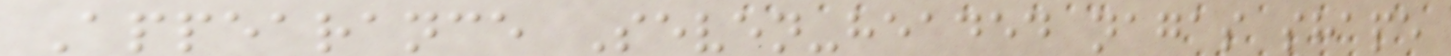Appearance Seven-headed nagas shape
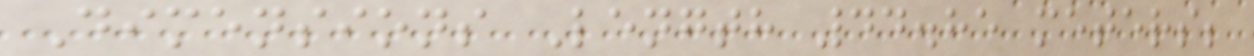Dimensions Length 44.85 meters;
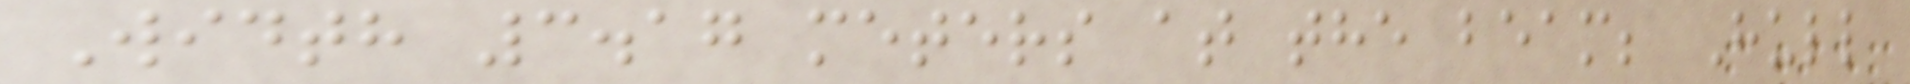Width 3.17 meters at the beam; Hull
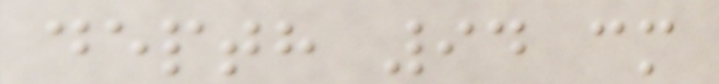depth 94 cm
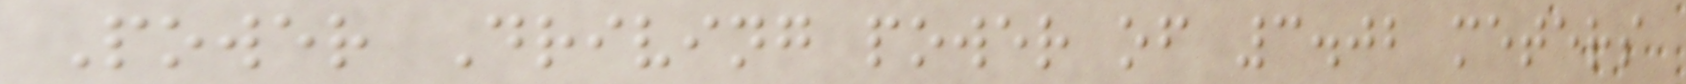Power Driving power of 3.02 meters
